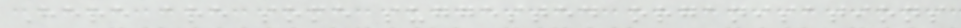Here are some suggested organisations
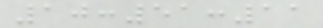10:51:11
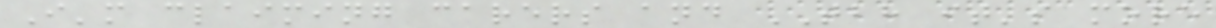I'm claiming carers and TBH it's more
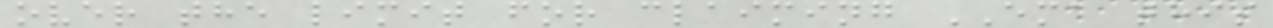over the limit for claiming EMA this
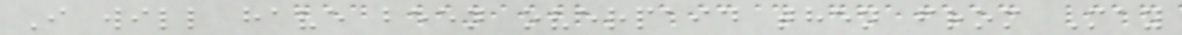I will have been overpaid then from May
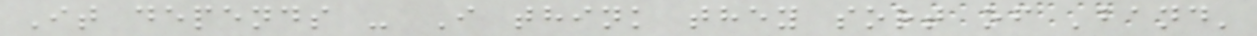It depends - I think they sort of 'band'
